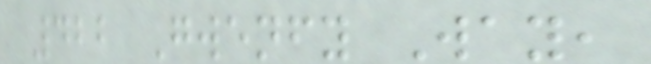422 Gwenfy Way,
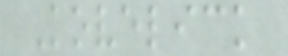Kovelick
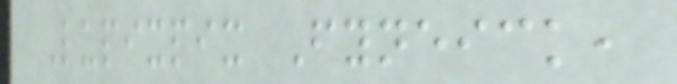Lupixpix Fyneick,
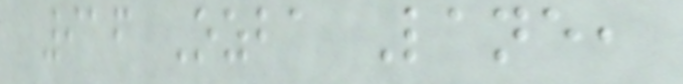916 Ozba Lane,
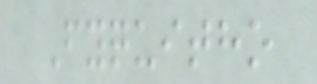Fyquitho
